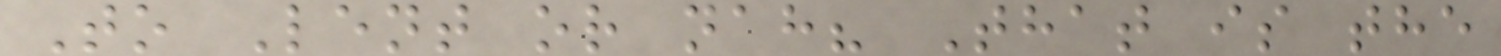To Lent or nah? That is the
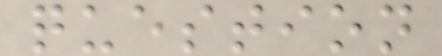question
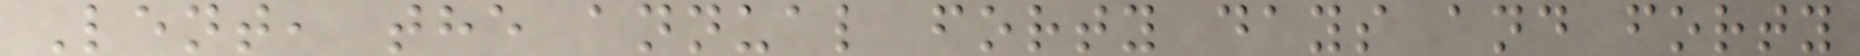Lent, the annual forty days and forty
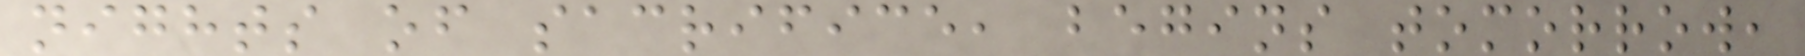nights of sacrifice, begins tomorrow,
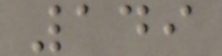149
